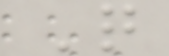Q
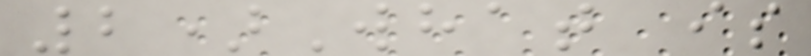2)What is
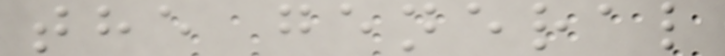the general
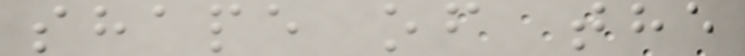shape of the
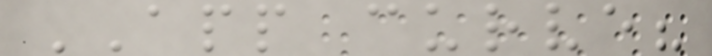APP curve?
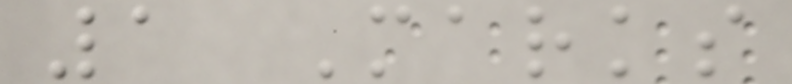1 Marks
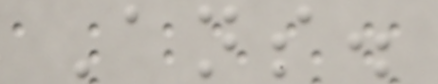Ans.
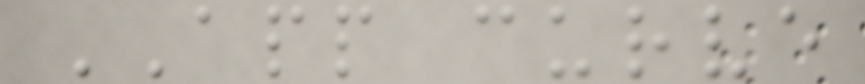APP curve
